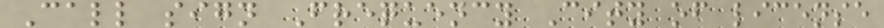Call sign Frequency City of license
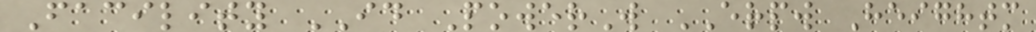Facility ID PowerW ERPW Heightm
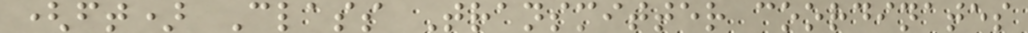(ft) Class Transmitter coordinates
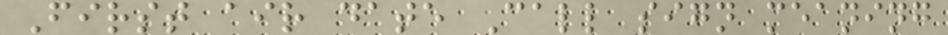First air date Call sign meaning
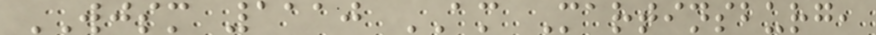WJSM 1110 AM Martinsburg,
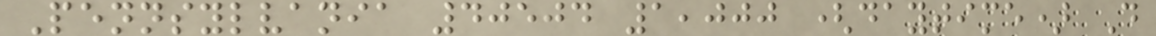Pennsylvania 40504 1,000 (daytime) D
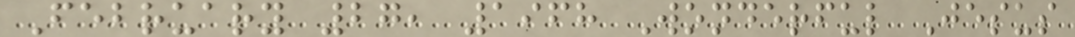February 27, 1968 Wonderful Jesus
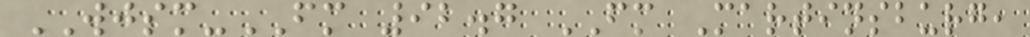WJSM-FM 92.7 FM Martinsburg,
